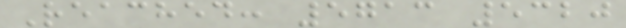Reached: 5713 5320
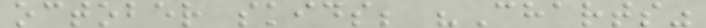october skids; "Charts"
